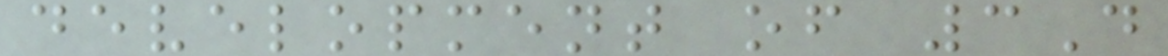development of 3D
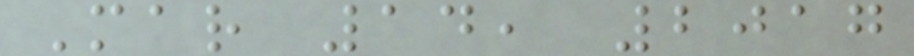Mar 14, 2017
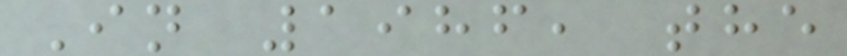In 1986, the
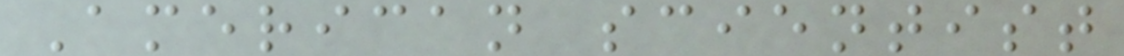American scientist
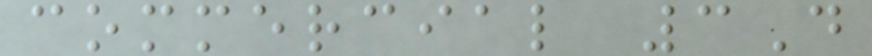commercial 3D
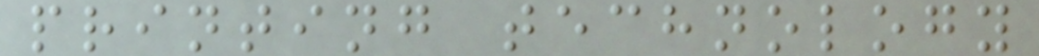printing technology
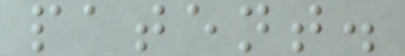patent.
